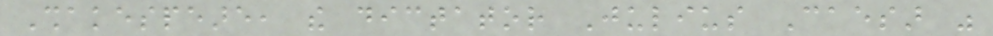Shakespeare, the dictator Julius Caesar was
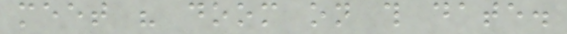meet his doom on this date.
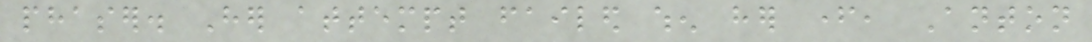phaser. Her attempt failed when her father, Anton
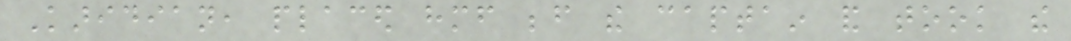Karidian, placed himself before the captain and took the
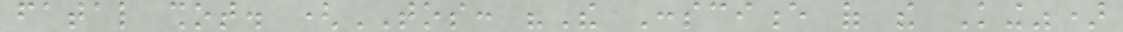fatal shot. (TOS: "The Conscience of the King")
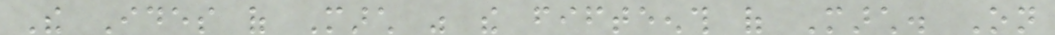The Ides of March was the fifteenth of March. On
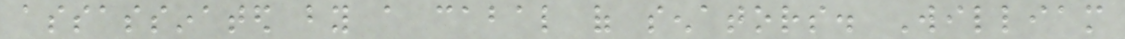assassinated by a cabal of senators. William
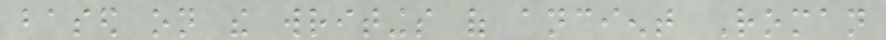based on the writings of ancient Roman
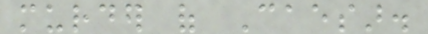murder of Caesar.
